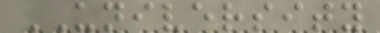UNIVERSITY
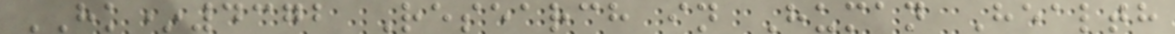HK*4372 Research in Human Health
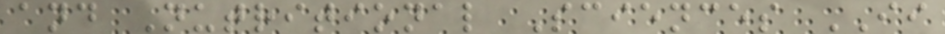and Nutritional Sciences II
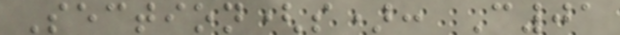Section(s): C01
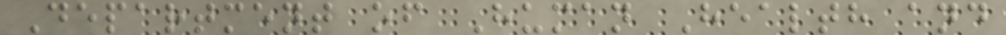Department of Human Health and
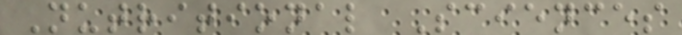Nutritional Sciences
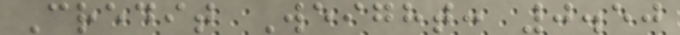Credit Weight: 0.50
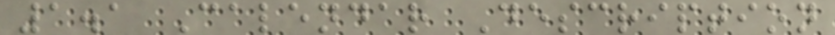1.1 Calendar Description
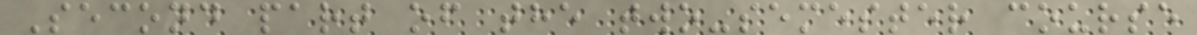Second part of the two-semester course
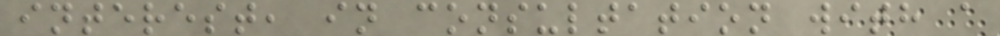interest, in consultation with a
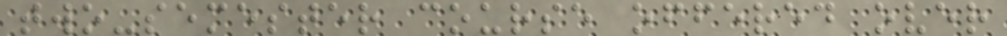two-semester course offered over
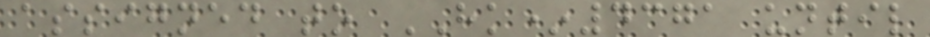assigned to HK*4371 until
